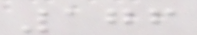176
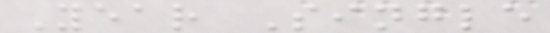Year Single
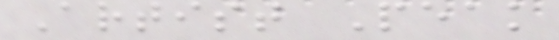Artist Peak
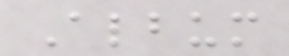Album
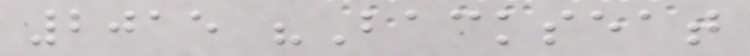2015 "Backseat
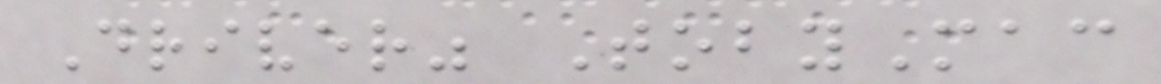Driver" TobyMac
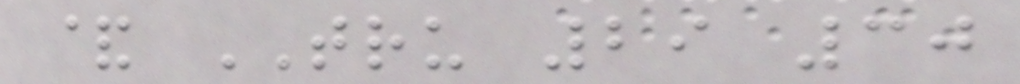& TRU 29 30
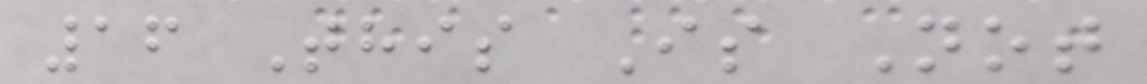16 This Is Not
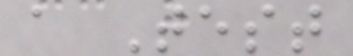a Test
